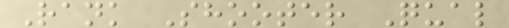Rank Shooter Qual
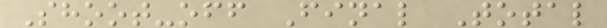Shoot-off Final Total
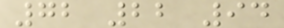72 22 94
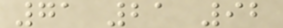71 21 92
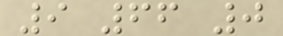9 66 0
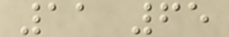11 65
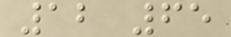12 65
